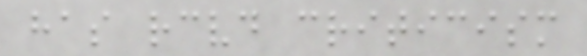has received criticism
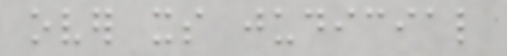over its judicial
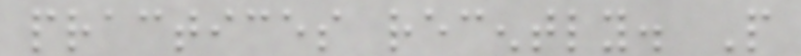practices recently. People
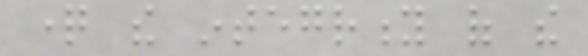question the integrity of the
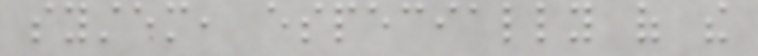system, especially of the
